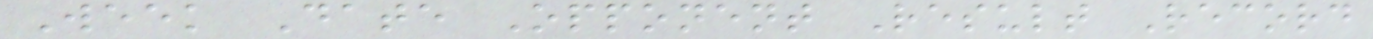Week Date Opponent Result Record
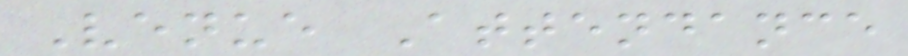Venue Attendance
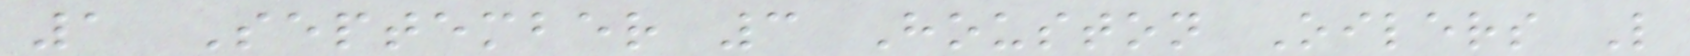1 September 3 Houston Oilers L
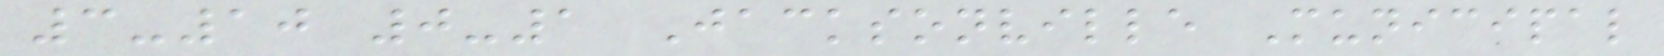3-10 0-1 Jacksonville Municipal
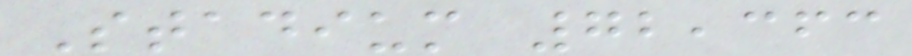Stadium 72,363
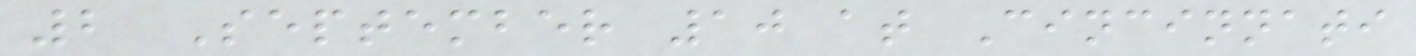2 September 10 at Cincinnati
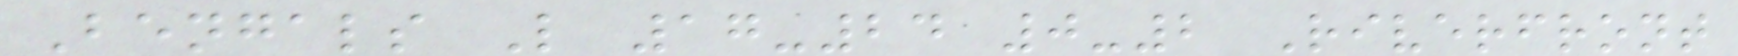Bengals L 17-24 0-2 Riverfront
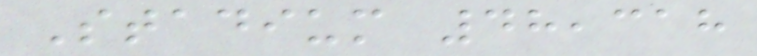Stadium 48,318
